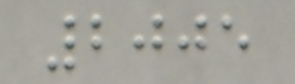2005
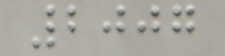2007
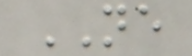NE
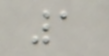1
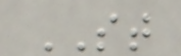ST
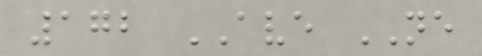172 AVE NE
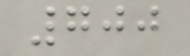700
